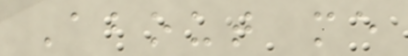About me
